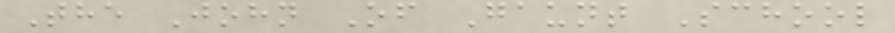The John Of Gaunt School
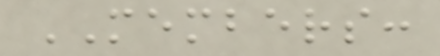MEMBERS:
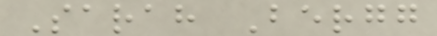Sarah Bergg
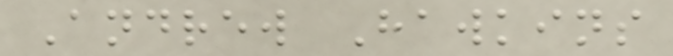Andrew Hawkins
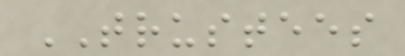TRUSTEES
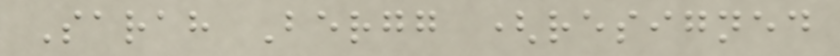Sarah Bergg (resigned
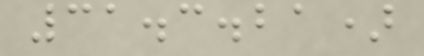31.3.21)
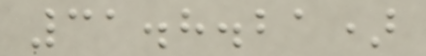31.8.21)
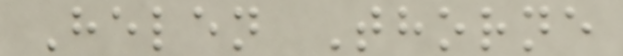Helen Thorne
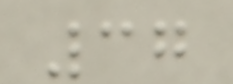37
